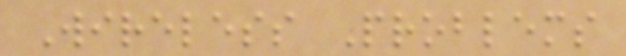Wireless Problems
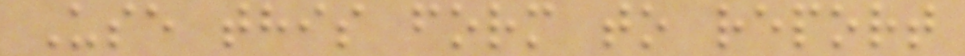Use this form to report
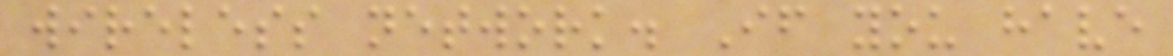wireless network. If you have
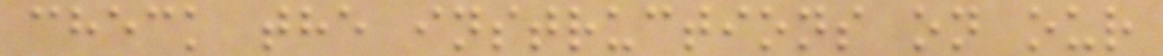check the instructions on our
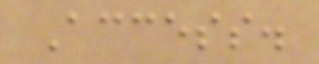Access.
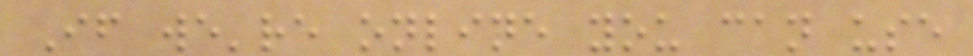If we're online you can use
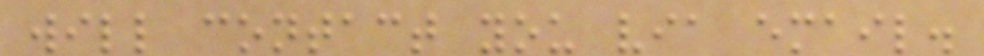will contact you via email.
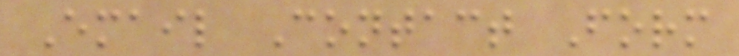Email Contact Form
